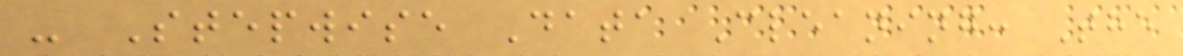- Stepwise Data Cleaning: The
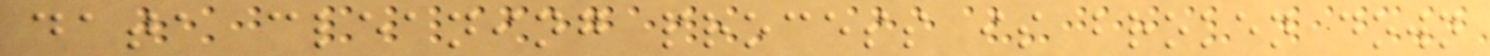data cleaning process is broken down
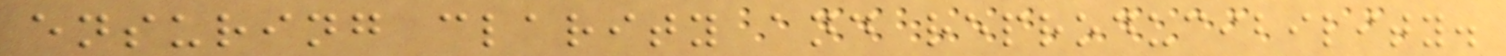ensuring clarity and reproducibility.
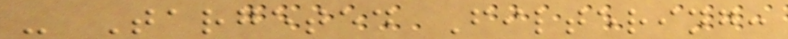- Targeted Filtering:
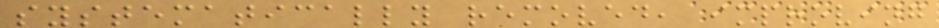systematically removed, improving
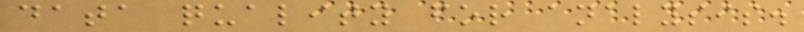data quality for analysis.
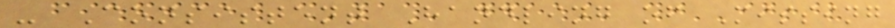- Consistent Handling of Missing
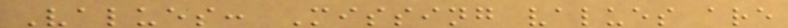Values: Missing values are
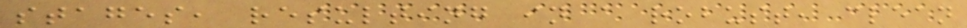stages, resulting in a robust, clean
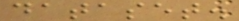dataset.
